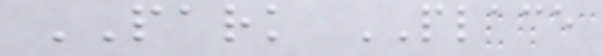PARK PLACE
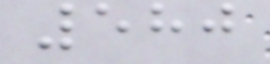580
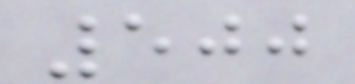500
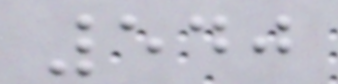540
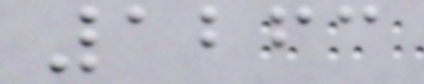1263
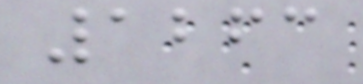1263
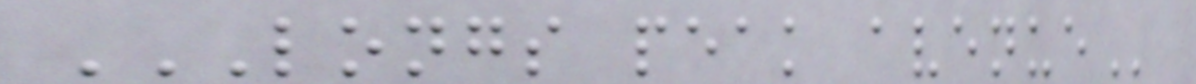LONGS PEAK AVENUE
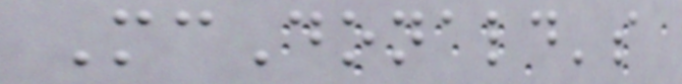McDonald's
